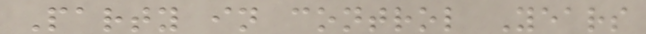Party in control Years
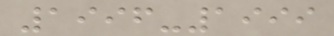1996-1999
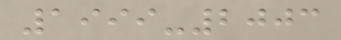1999-2003
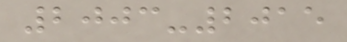2003-2015
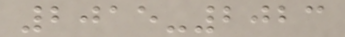2015-2023
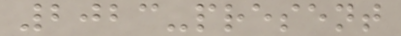2023-present
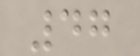47
